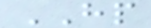HP
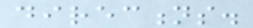directions.
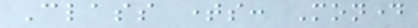Class times: Monday
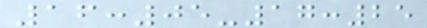16:05-17:25
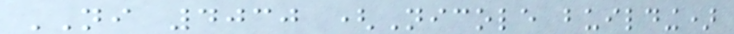NI 4030 (Nicole building)
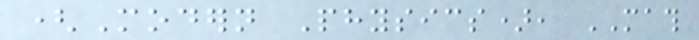(Modern Physics), MATH
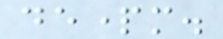departm.
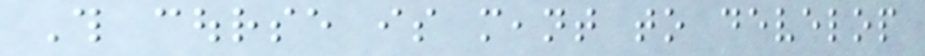This course is meant to develop
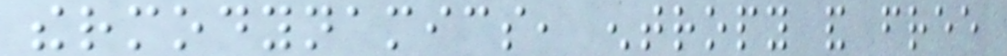thermodynamics, entropy and free
